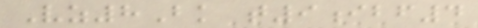Vz8Bk t9ibf4
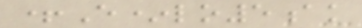+E*lo5ak
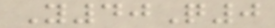Y40Q0
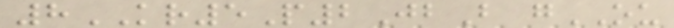8KR5P2JbB gOU
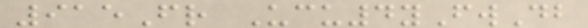915Fr Ucu4yFwDb
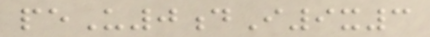peU0dI9x3
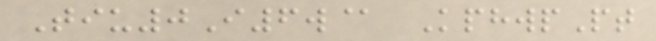Tiu0I6w@ KphwpPt
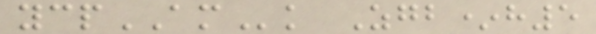ycpAMk Zgb*h5
